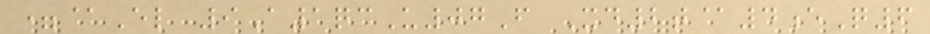=@El 9A1qcU07F Xd2t@4eQ6
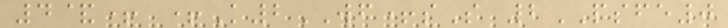4&+ +K2WF+sS 2PSFE0
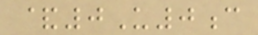&0U0c
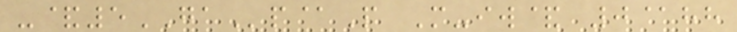-&5GAp@P M-iw& 0@hh
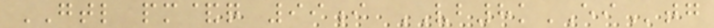GTL pm&q 99i VB8kEItg
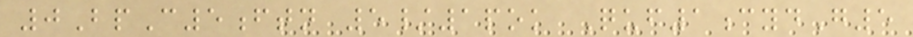0BpC5ftn 5/1pok Quf1cydG5
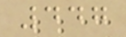447
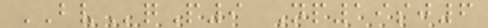BVqP9 Np19sj6
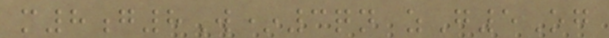m8g8W*3qn zG5Og
